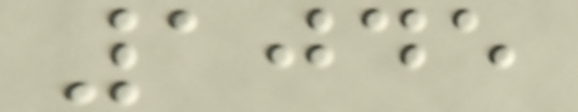1045
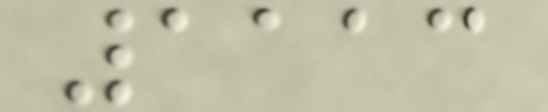1113
